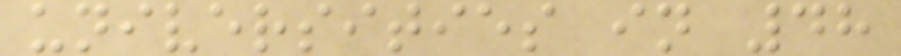universities in 48
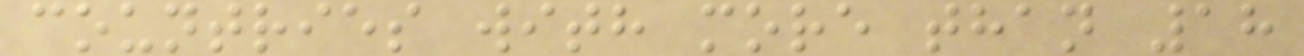countries with more than 18
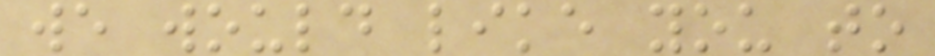we would like you to
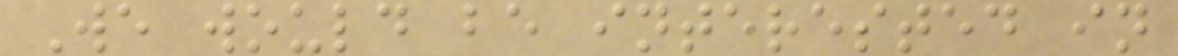We would be interested in
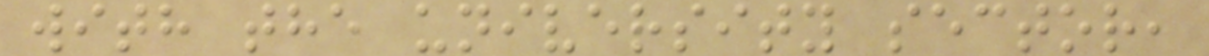with the university sector,
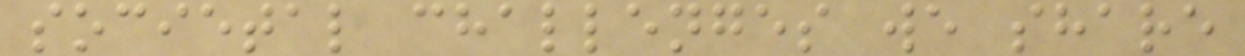societal challenges we share
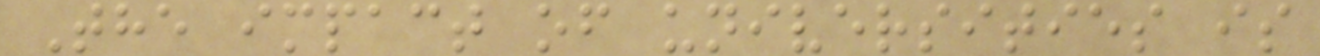The impact of universities is
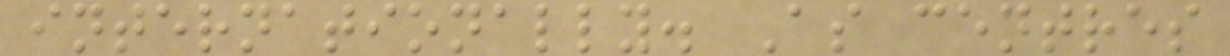internationally. As centres
